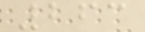263
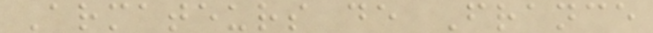Armateurs de France
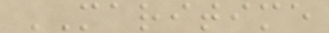MARITIME
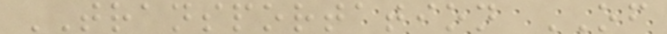TRANSPORTATION OF
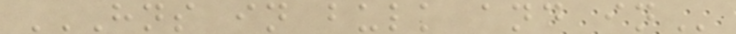HNS IN BULK AND IN
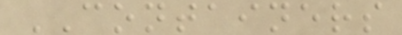CONTAINERS
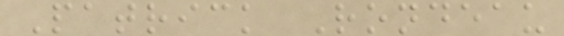Patrick Rondeau
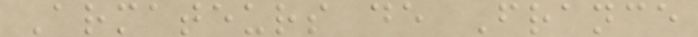Armateurs de France
